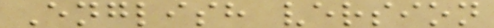English version
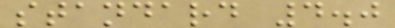standard 4.0
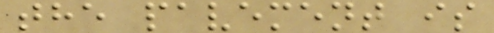the pavement is
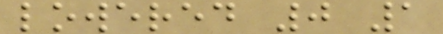lowered 0 1
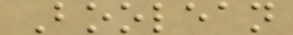Boolean
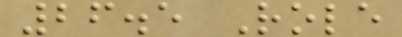26.5 Role
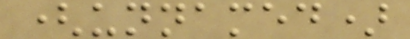(unnamed)
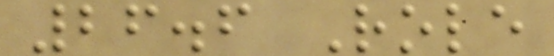26.6 Role
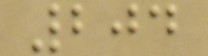204
